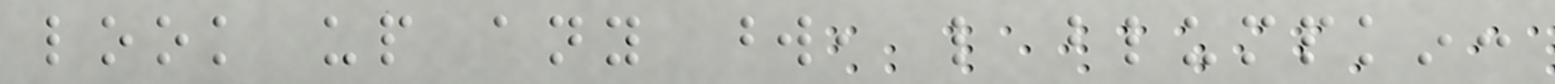look up any word, like blumpkin:
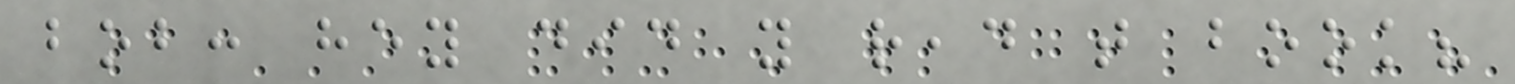bob: hey did you read that book?
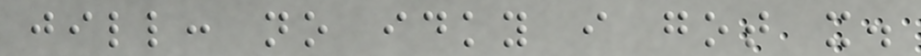jill: no idky i got it.
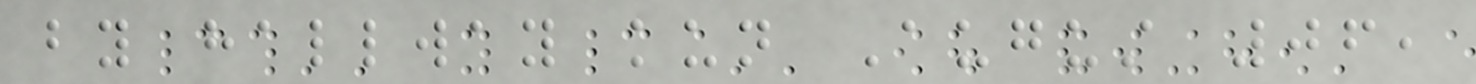by hallway kun August 06,
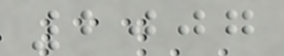2007
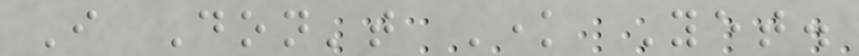I Don't Know Yet.
